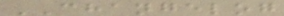CHANGELOG
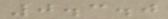0.3.0
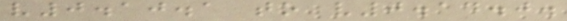v0.10.1 to v0.14.0.
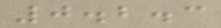0.2.3
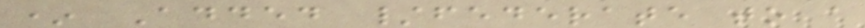* Added /federate to a
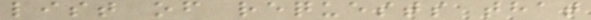list of requests that
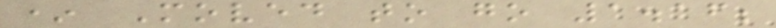* Moved to go 1.16;
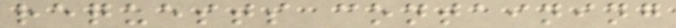requests containing
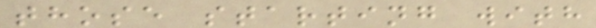those starting with
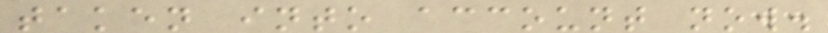taken into account now.
